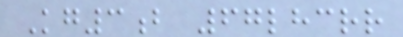Kg3b 67lhcrr
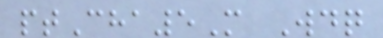ptCha5M Wdq
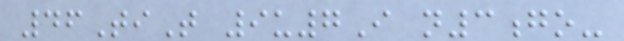46TiT 9u7I n3go-
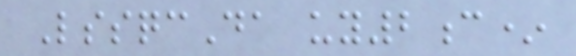LssqcDa uy2c*
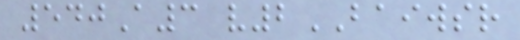540A3 v2BAIWSR
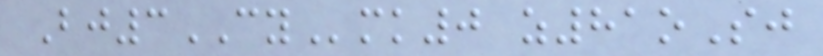Bj3CYmk0 z81oSj
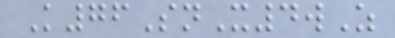K76SnX4wZ
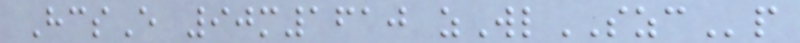HcsE 90m1610 zWlSZCp
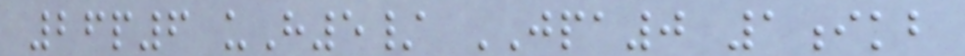26p6 uH5/ JPA0 1ikb
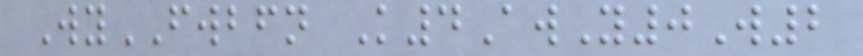WyFWBFN K4AwY0W2
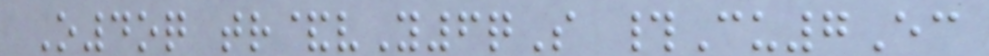O4oq tr&vY6qS #Cu7Ec
